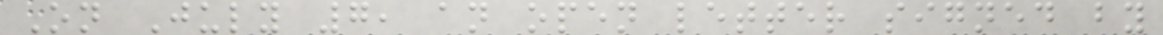On July 7, an open letter signed by
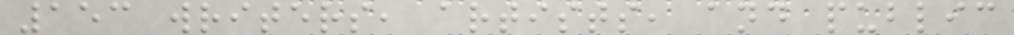153 writers, artists, and public
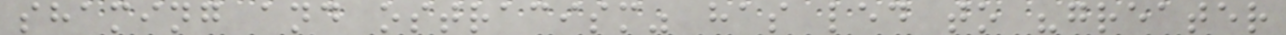shaming and ostracism" has led to "greater
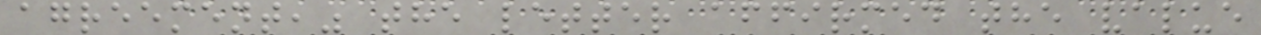agreement," the letter affirmed the value
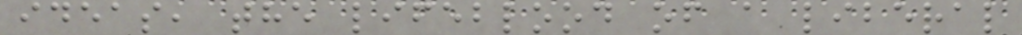ideas, the lifeblood of a liberal
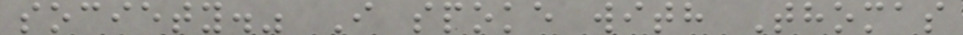society." I spoke with Thomas
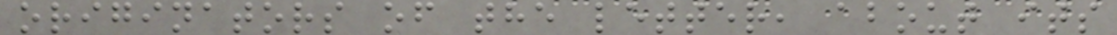originators of the letter, about its
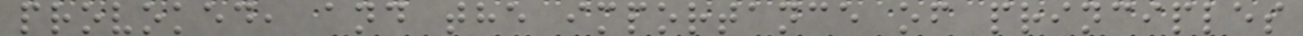provoked, and the importance of principles
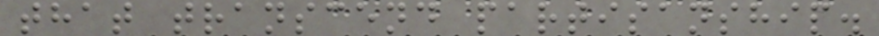that transcend partisanship.
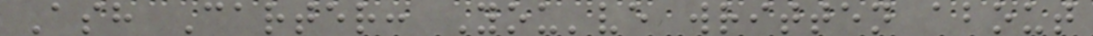Ash Carter: You've written about
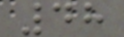48
